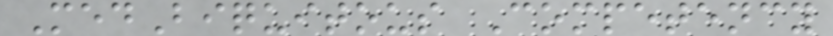MedBiquitous Competency
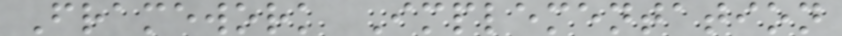Framework Implementation
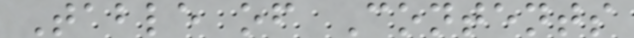Table of Contents
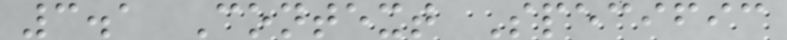3.1 Context Specific
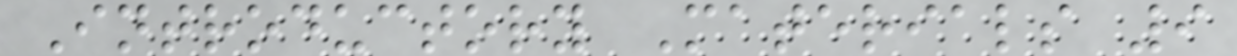Introductory Materials 9
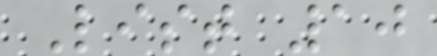List 10
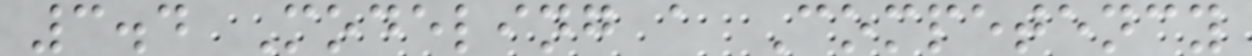3.4 Modeling a Competency
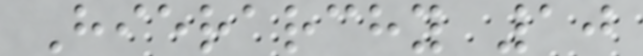Hierarchy 10
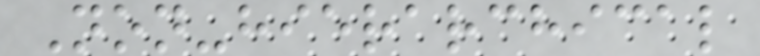Non-hierarchical
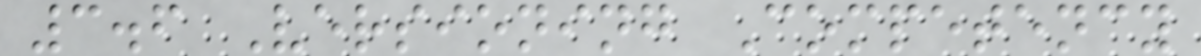3.6 Versioning Competency
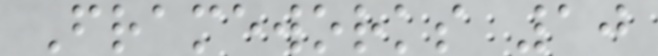Frameworks 10
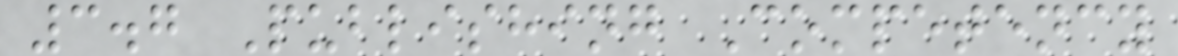3.7 Publishing Competency
